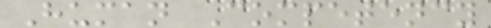Human Competency
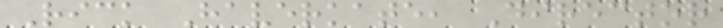Rick Haverkate, Director
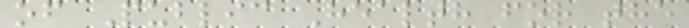of Public Health for the
